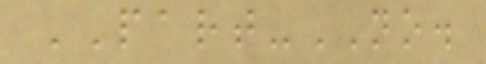PART-NO.
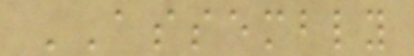ASSEMBLY
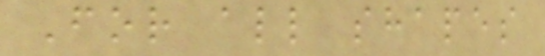For all shapes
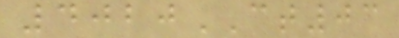4020CT03
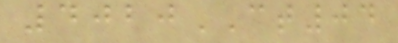4020CT04
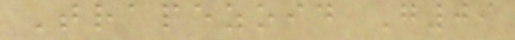Trapezoid G09
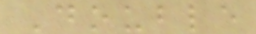Double
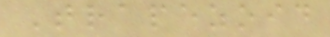Trapezoid
